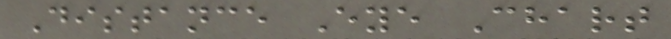Distance Eye Chart
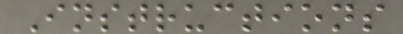Instructions
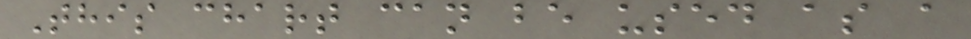This chart can be used as a
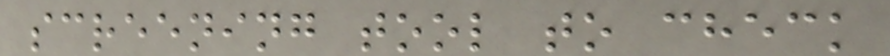screening tool to check
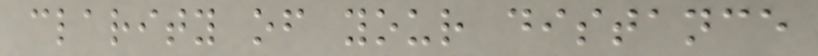clarity of your distance
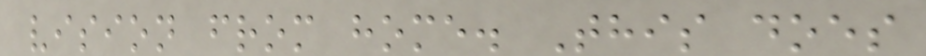vision from home. This does
